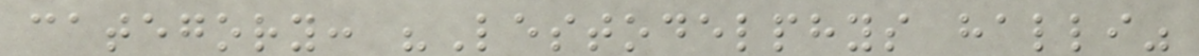category: "Lestodelphys halli"
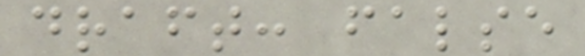draft: false
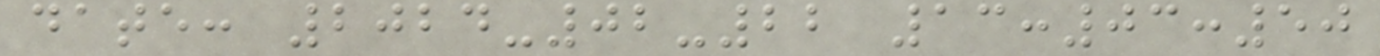date: 2024-02-22 13:03:50
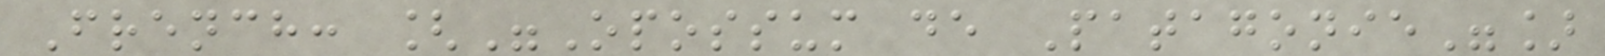French: ["Opossum de Patagonie"]
